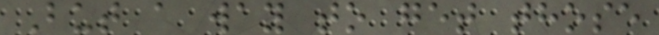But a way to get those
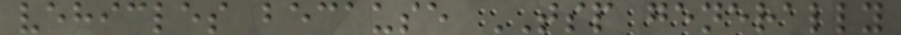vehicles because TSP generally
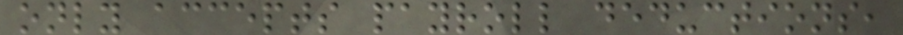only accepts payroll deductions,
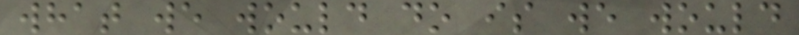what we would do is we would
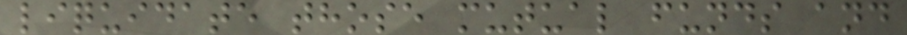liquidate those mutual funds and
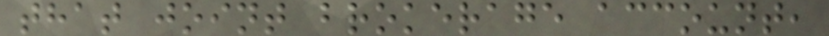that joint brokerage account,
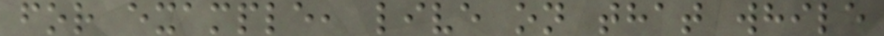for example, live on that while
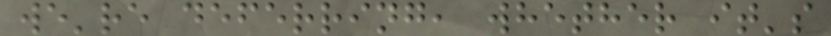we're deferring, whether it's
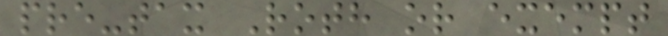pre-tax Roth or exempt
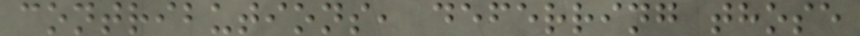contributions, deferring those
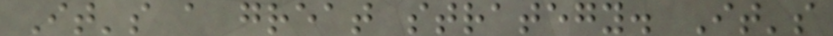It's a great strategy. It's
